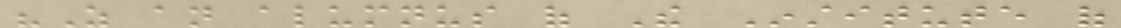"As an alumnus of The Institute of
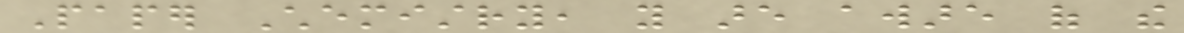Paper Chemistry, you are aware of the
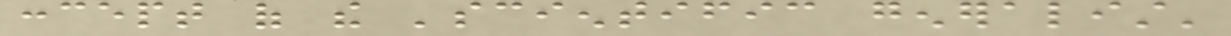concept of the 'scientific generalist'
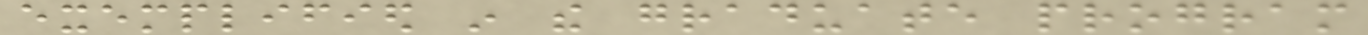exemplified in the graduate program
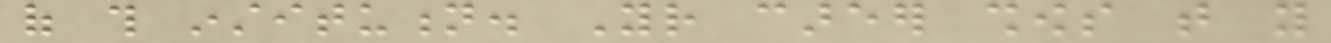of this institution. Your career shows that you
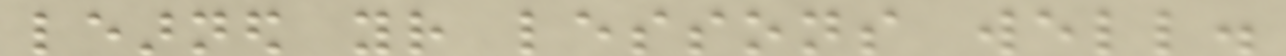learned your lessons well.
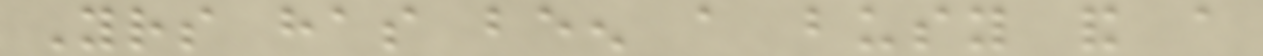Yours has been a busy and a
